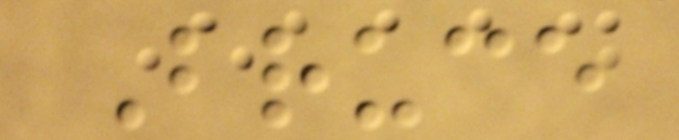Bruce
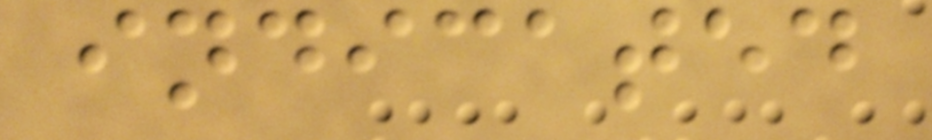indicated
